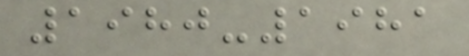1980-1981
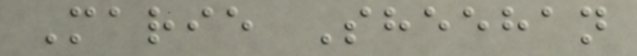Marie Sheehan
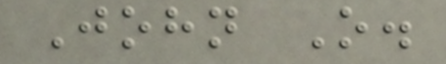John O.
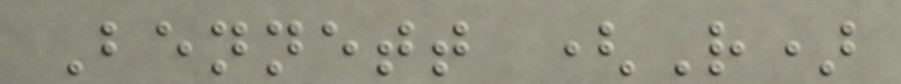Bennett (R)
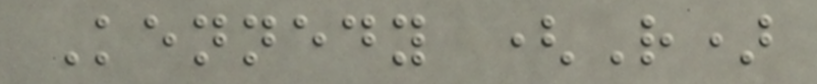Kennedy (R)
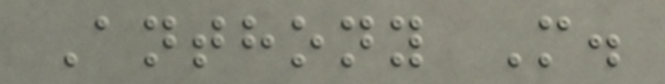Anthony M.
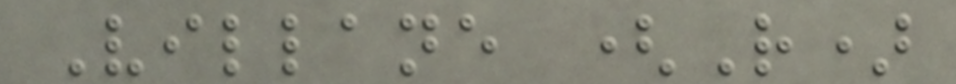Villane (R)
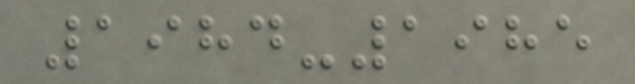1984-1985
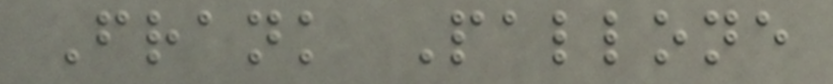Frank Pallone
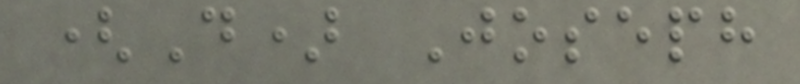(D) Joseph
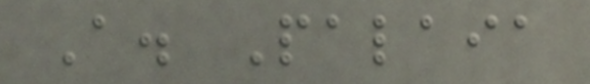A. Palaia
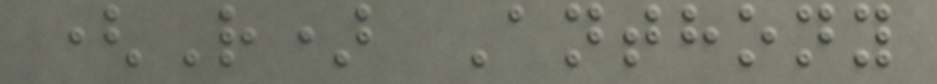(R) Anthony
